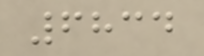6834
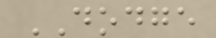DODGE
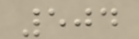504
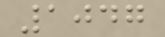1047
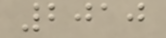2010
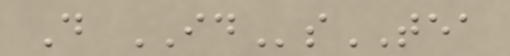D IDsTEA
